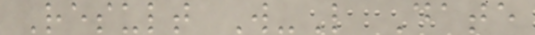Result W-L Date
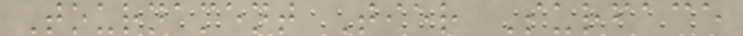Tournament Tier Surface
